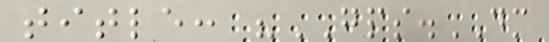title: "GPS.DM
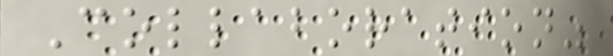Collaboration"
